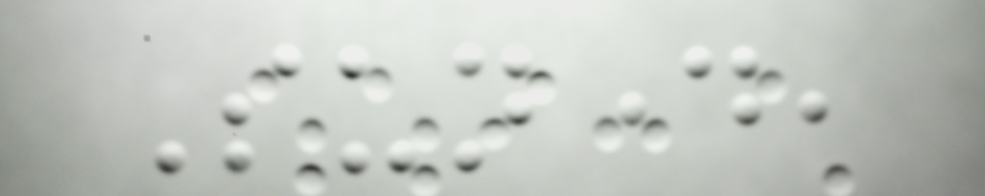Sunday,
